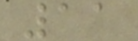11
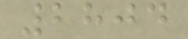2804
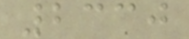2330
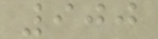900
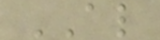AL
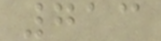713
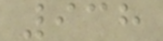938
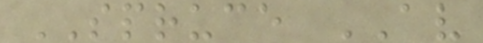SPRUCE AV
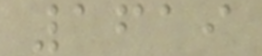1619
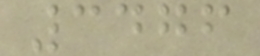3476
